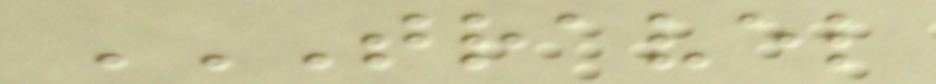TRAVEL
